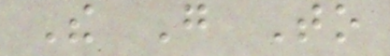The Go To
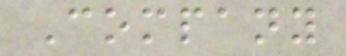Company
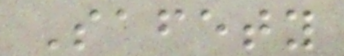Safety
